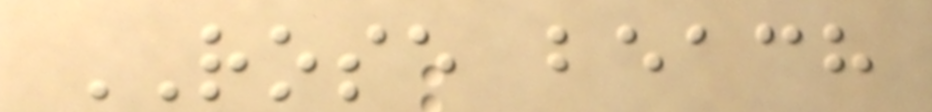ROSE beach
